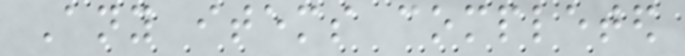Any items completed
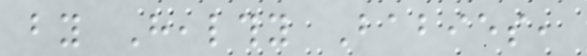by Healthy Babies,
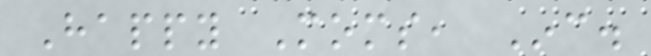Happy Moms, Inc.
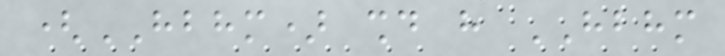(HBHM) should have HBHM
